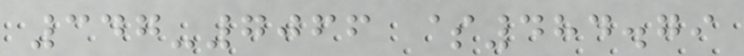347-7066 $484.79
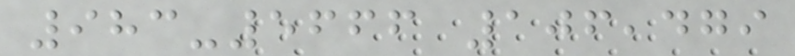983-5666 106,479
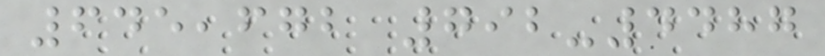645,672 792-4487
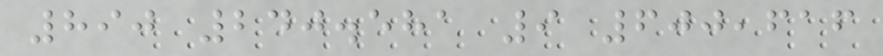890 240.581 9 600,616
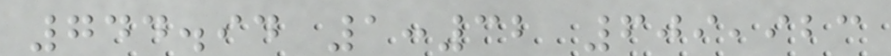744.94 1:32 609,923
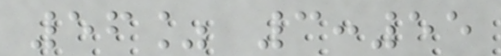56% 3:55
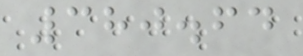380.64
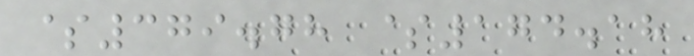$379.78 $174.18
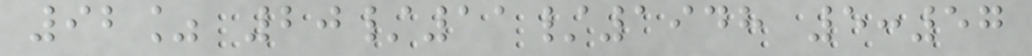92% 20/11/1948 5:57
